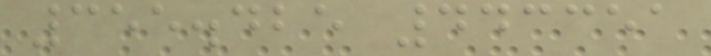355.425 443351
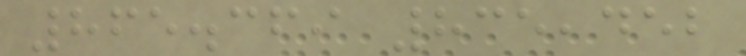865.369 835,452
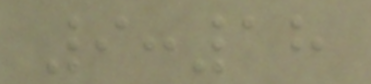9:18
